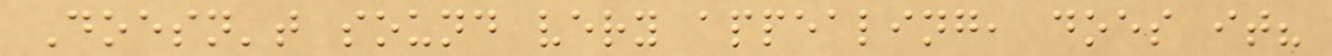Doesn't sound very appealing, does it?
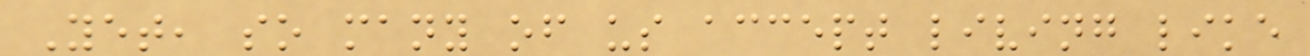Yet, so many of us accept living like
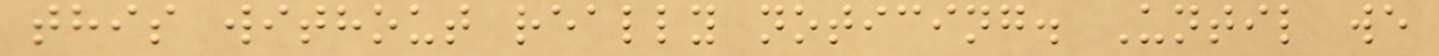this without really noticing. Until we
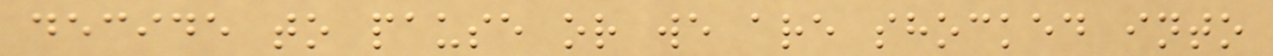decide to pause or we are shocked into
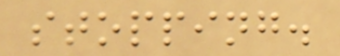stopping.
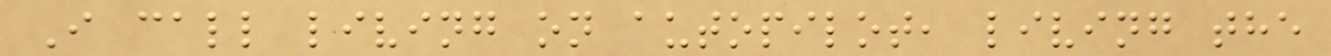I call living on autopilot, living the
